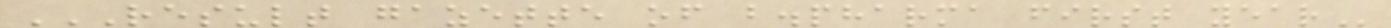RESULT GAZETTE OF B.PHARMA FIRST YEAR
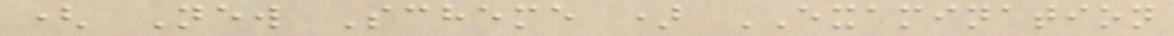( New Scheme ) EXAMINATION
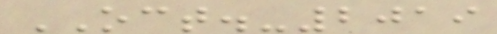OCT.-2019
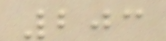203
